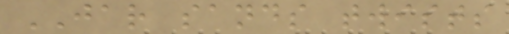JAR sands twists
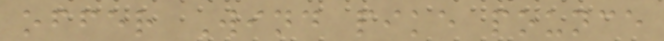offer Wind pike pounce
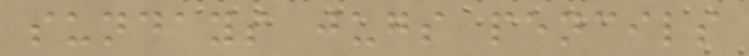sundays jugs pencils
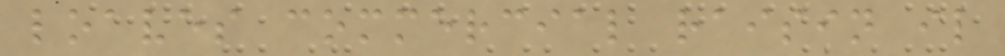loaves commercial raisin il
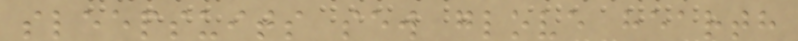sleepsuits sew glove hearth
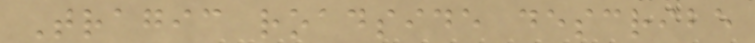Tragic roadside describe
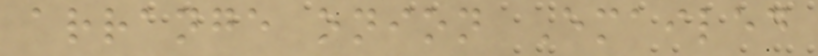arrange onion Emailed
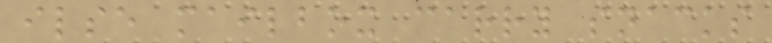ilse mailbox carry snacks
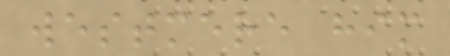westmere him
